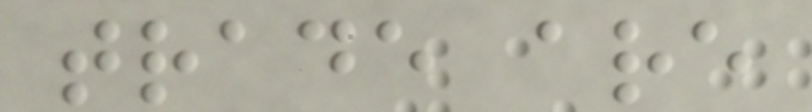trade are
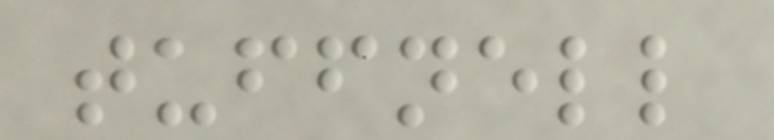tuffnell
